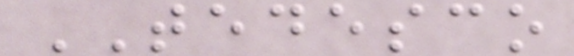TEDESCO
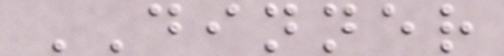DINNER
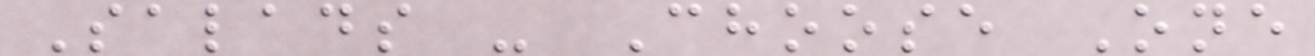Salads - Choose One
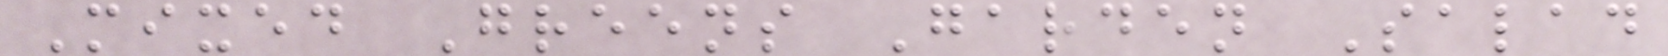Mixed Greens Garden Salad
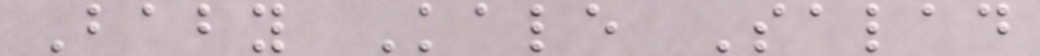Baby Kale Salad
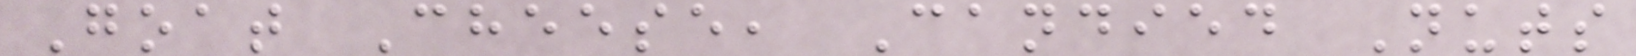Goat Cheese, Candied Nuts
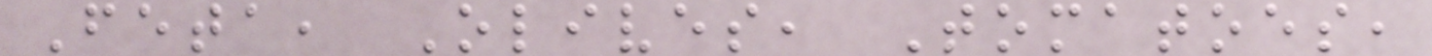Feta, Olives, Tomatoes,
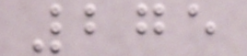275
